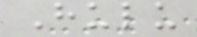Hulu
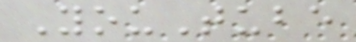YouTube
